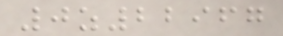0z22967
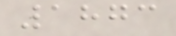1873
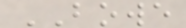BOWE
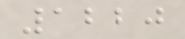1220
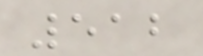512
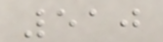510
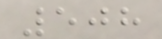508
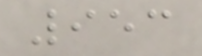953
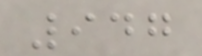947
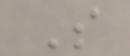S
